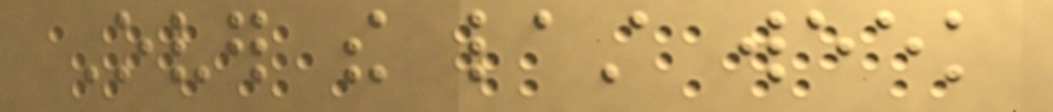Over the last week
